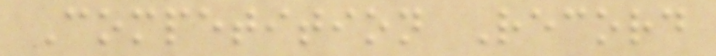Competition Record
